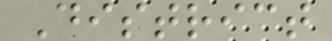District
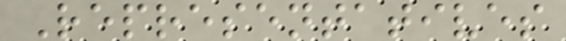Representatives
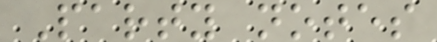Party notes
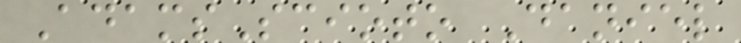AdamsScioto Daniel
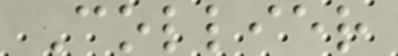Collier
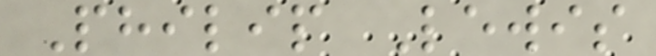Philip Lewis
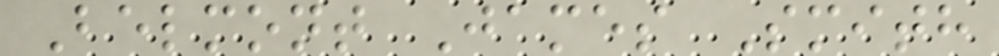Belmont James Smith
